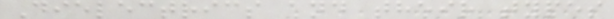Dielectrics and their types
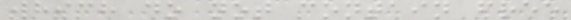which do not contain free
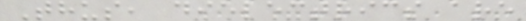Thus, dielectrics are
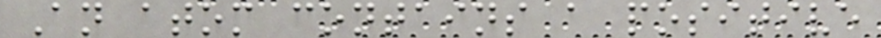An atom contains a positive
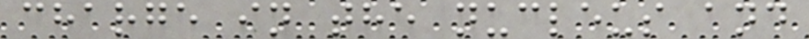charge in the nucleus and
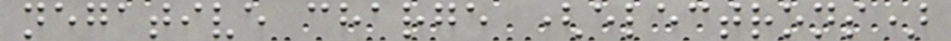negative charge (electrons)
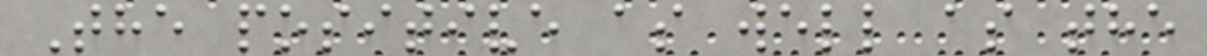The positive as well as the
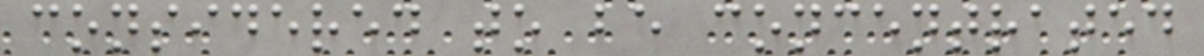considered to be concentrated
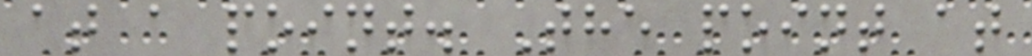at a point. The point at
